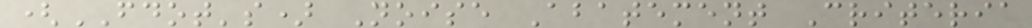(FDOT's) Noise Abatement Criteria
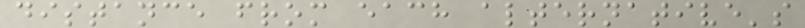distance from each alternative's
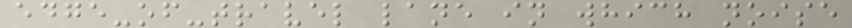edge-of-travel lane in which noise
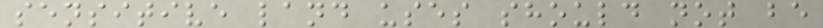sensitive land uses should not be
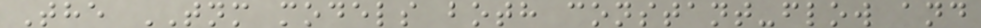The TNM models both constant-flow and
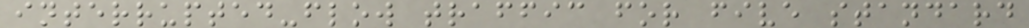interrupted-flow traffic for five standard
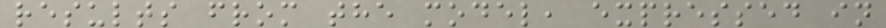results from the model, expressed in
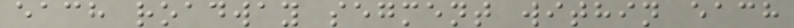each roadway segment within each
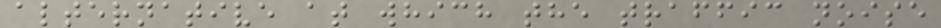alternative at which the traffic noise
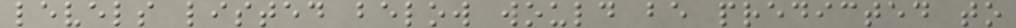levels listed below would be predicted to
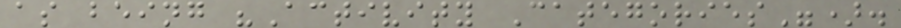as being "Activity Categories").
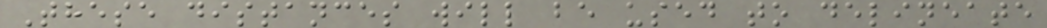These distances will be used to delineate
